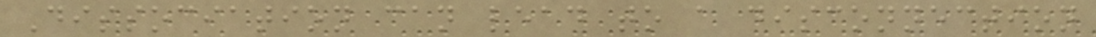Dissociation can lead to a disconnection
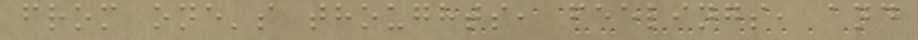from one's thoughts, feelings, and
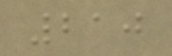210
